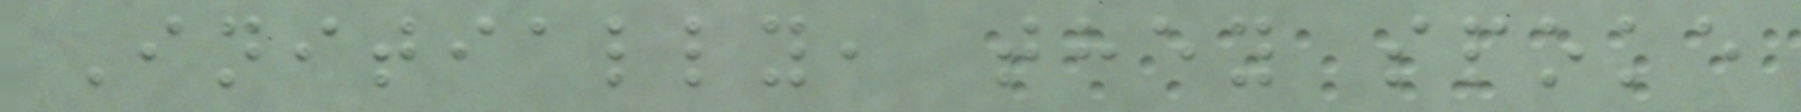Initially, they spoke
